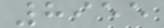8955
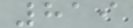819
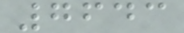7643
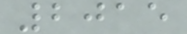2015
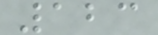123
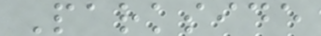Parkside
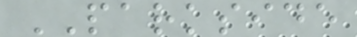PARKSIDE
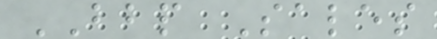BBP Sales
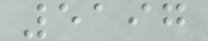5197
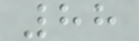88
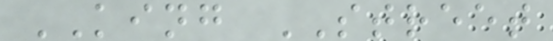KING STREET
